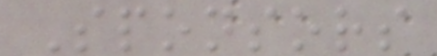Sponsors
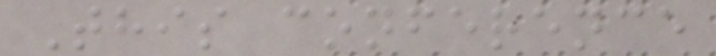This conference
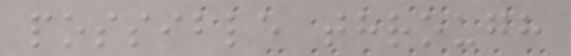possible through
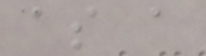as a
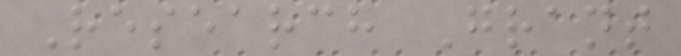Research Grant
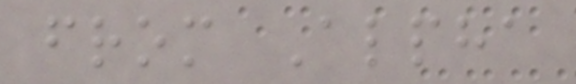from Alpha
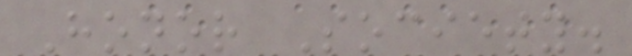Honor Society.
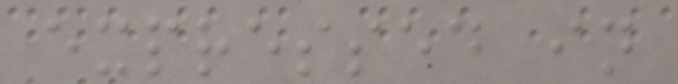expressed in
